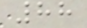88
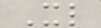Xl
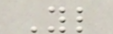Yl
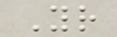Yr
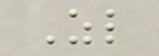Zl
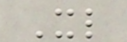Xl
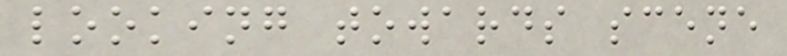looking towards scene
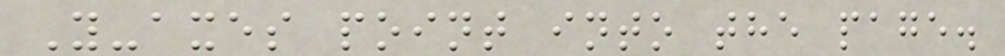Y-axes point into the page.
